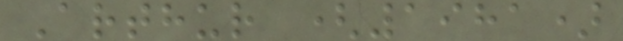Arthur (1981)
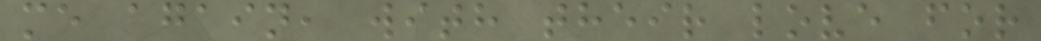me again, with their love for
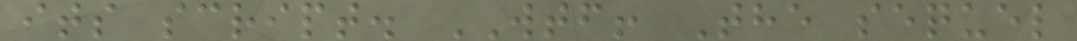its script. WTF! The sequel
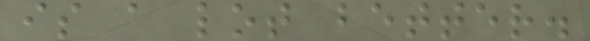is a lot better.
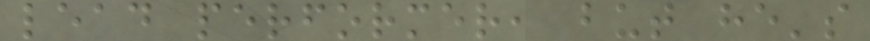lead performer, but he's
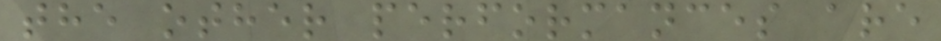the other performances are
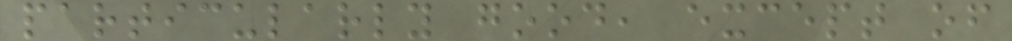particularly good, except of
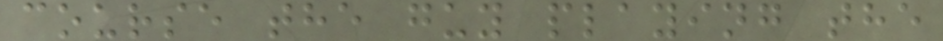course the guy playing the
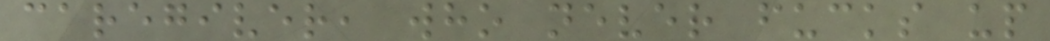caregiver, who never fucks up
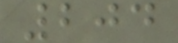204
